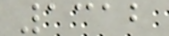1312
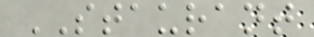STAURANT
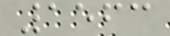1563
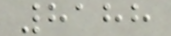8188
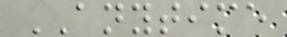ANYTIME
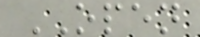OPEN
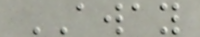AWAY
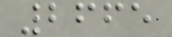2665
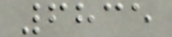6835
